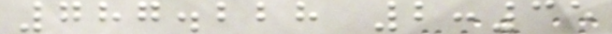787.228 2:35
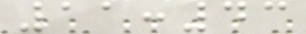11:43
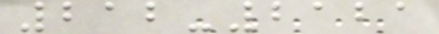212-2121
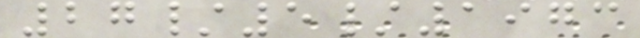27/5/1973
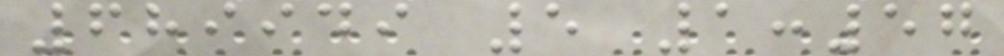689949 5 1:57
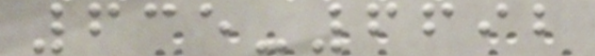635-6692
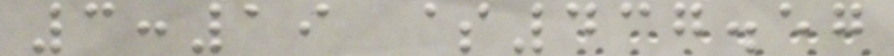3:19 $437.57
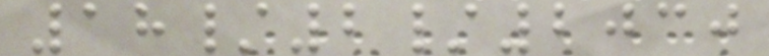18/2/2030
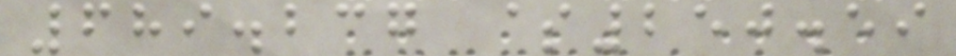689.237 $250.59
